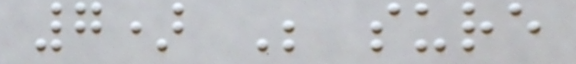7) Be sure
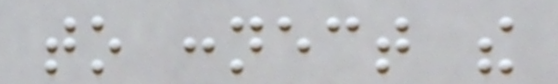to connect the
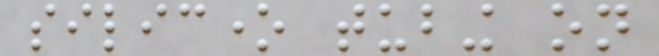silicone tubing on
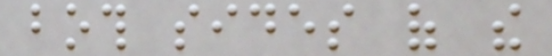both sides of the
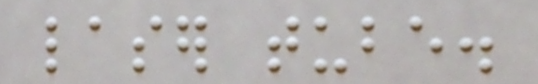laser tube.
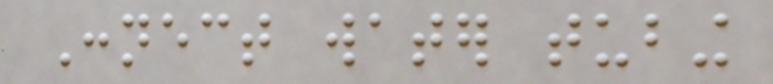Connect water tubing
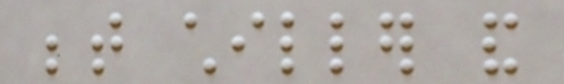between chiller and
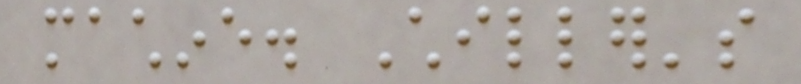machine. Chiller's
